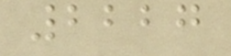2227
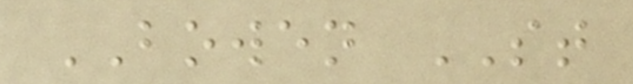BOWEN ST
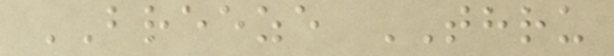BREEZE THRU
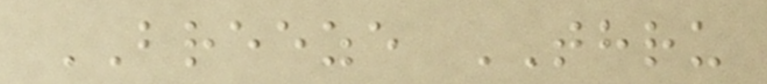BREEZE THRU
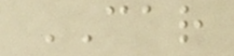CAR
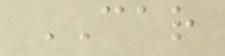CAR
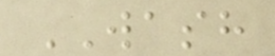WASH
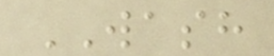WASH
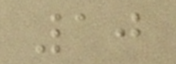10
